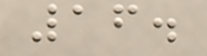16.
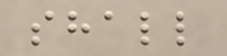shall
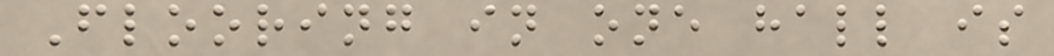Flooring in one hall is
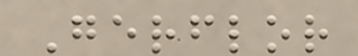Gerflor
